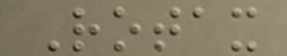Rotax
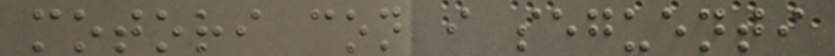motori con i seguenti
